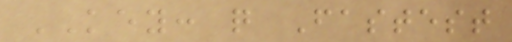KEY: q Fastest
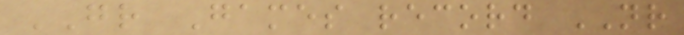GR Games record NR
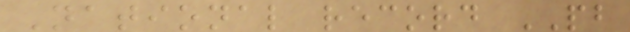National record PB
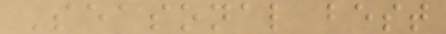Seasonal best
